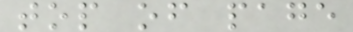top of page
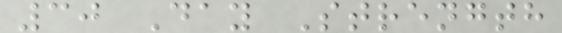30 Day Strength
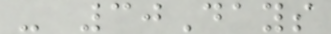- 30Days
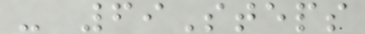- 69Steps
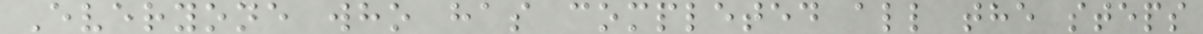Everyone who has completed all the steps
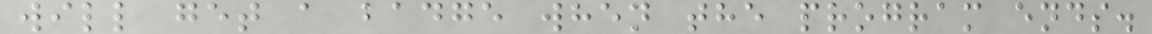will get a badge when the program ends.
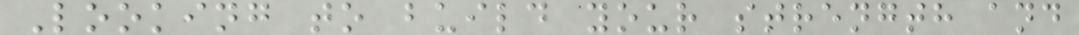Looking to build your strength and
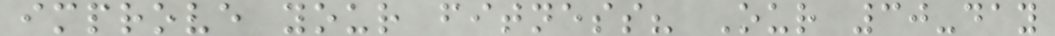improve your fitness? Our 30-day
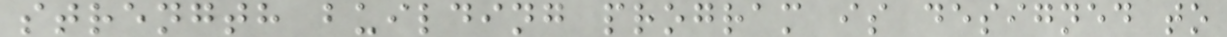strength building program is designed to
